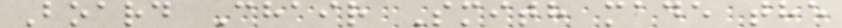Board Chair Smith made the
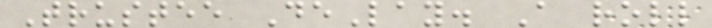Trustee DeLay. A roll
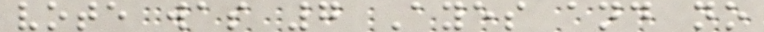vote was 7 Ayes and no
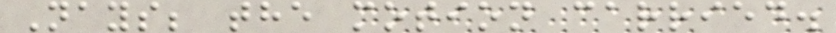Nays; the motion carried.
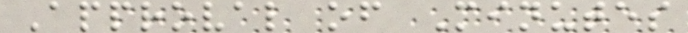Approval of Minutes
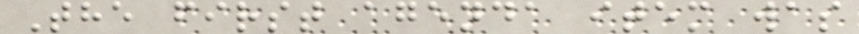The first agenda item was
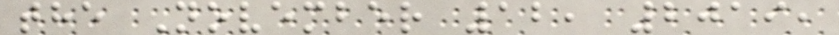the November 12, 2019,
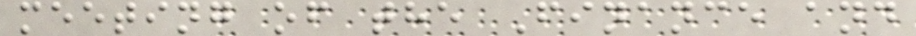meeting of the Finance and
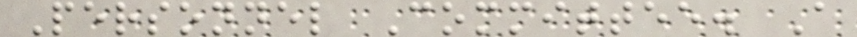Personnel Committee. A
